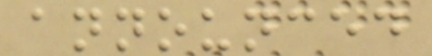announced
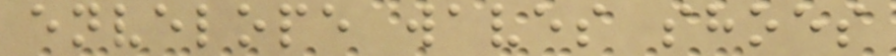envelope waves shoes
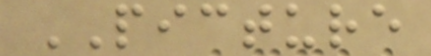PICTURE
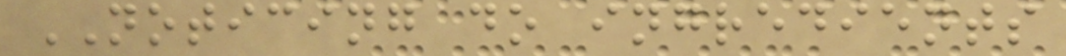NOTICING do ingredients
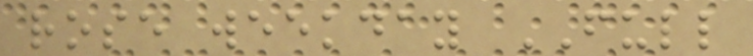rose weekday FULL
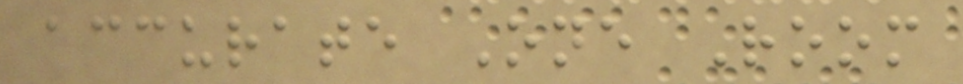accurate One Room
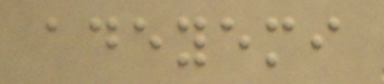adeyemi
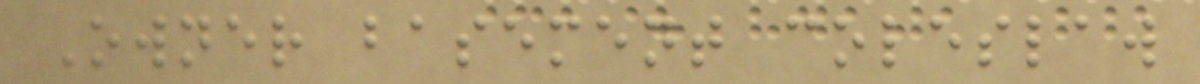Owner basement coleslaw
